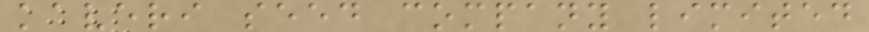kaveri seed company limited
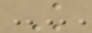K
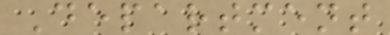Department
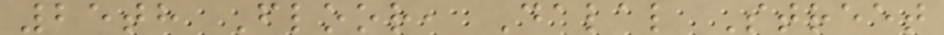25th Floor, Dalal Street
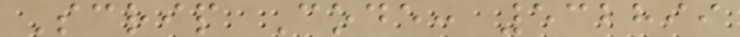Scrip Code: 532899
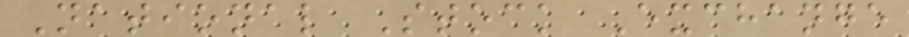National Stock Exchange
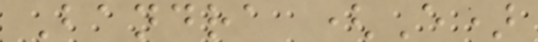Bandra (E)
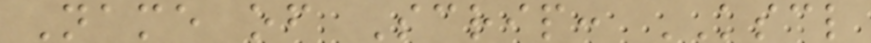Name of Scrip: KSCL
